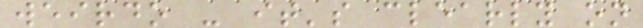weirdo - it's clearly on
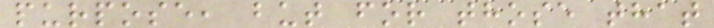purpose, but for those that
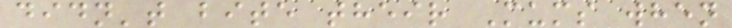didn't bite their Mums when
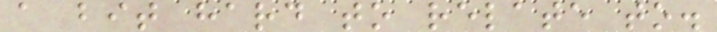a bit hard to relate to.
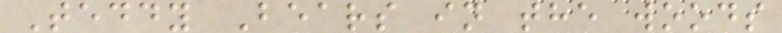Teddy Bears in the woods
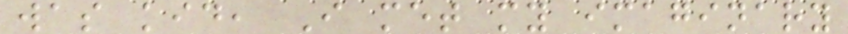was kid, I met my imaginary
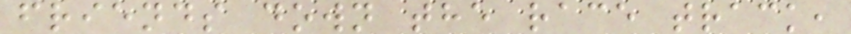friends down the race track,
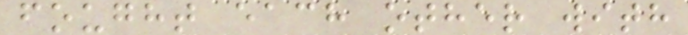fought each other with
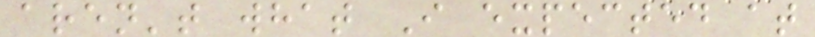aren't what I expected at
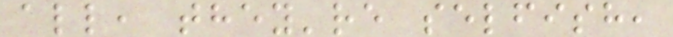all, they're selfish,
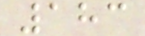183
